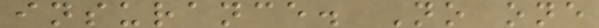insurance. No one
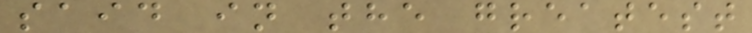said in the greatest
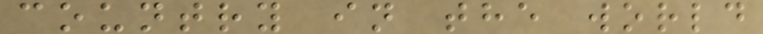country in the world
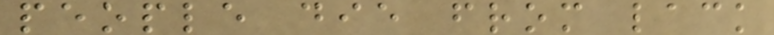people die from lack
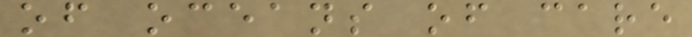of oceans of care
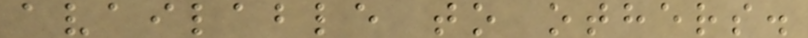available to others.
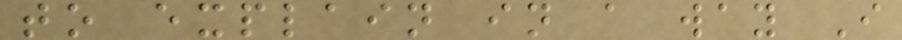to explain in a way I
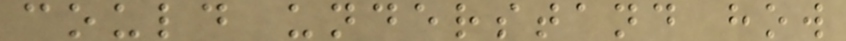could understand how
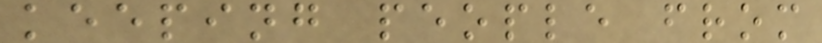keeping people from
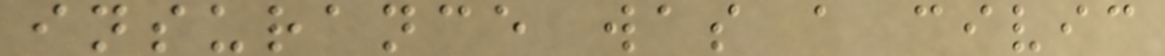insurance was a civic
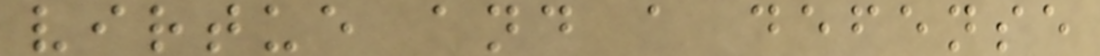virtue and a defense
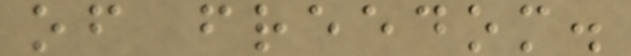of freedom.
